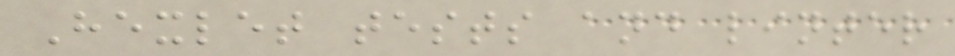Hexlet tests and linter
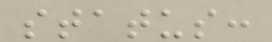status:
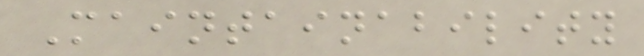Maintainability
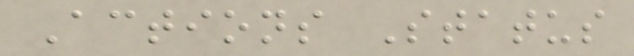Actions Status
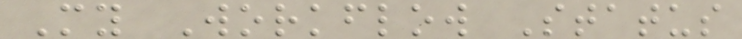My Workflow Status
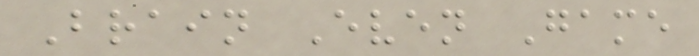Brain Even Game
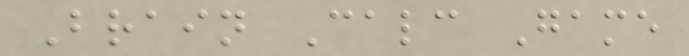Brain Calc Game
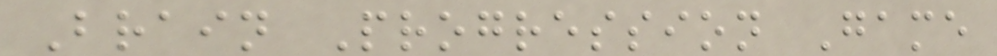Brain Progression Game
